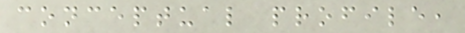conceptual profile,
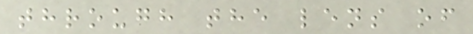through the lens of
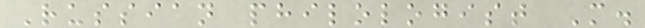Russian philologist M.
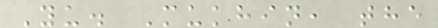Yu. Mukhin, the
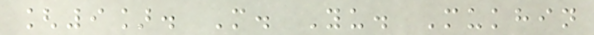[9]. M. Yu. Mukhin
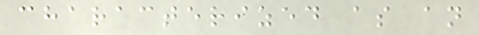characterized as an
